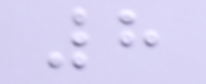8
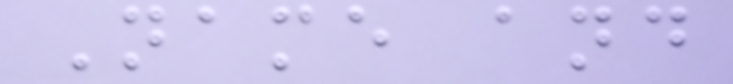Name and
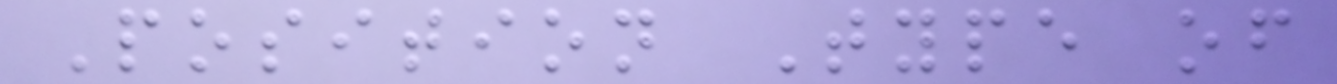Position Type of
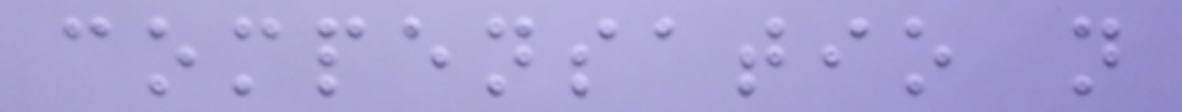compensatio n
